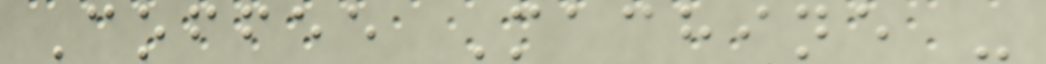Coffee Machine -
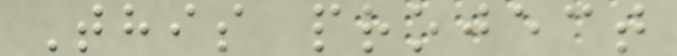This project
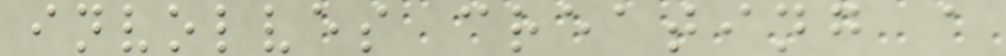involves creating a
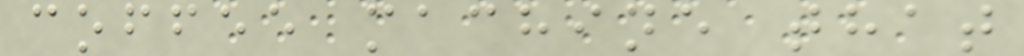coffee machine that
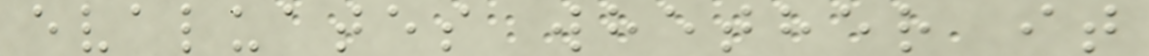evaluates whether it
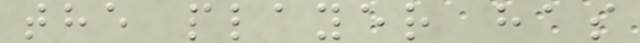the player has
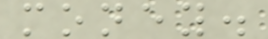money.
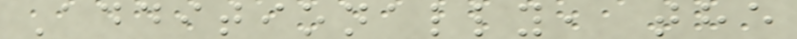Additionally, the
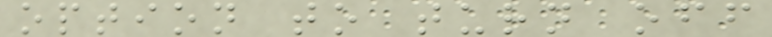option to turn off
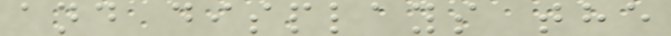and displays the
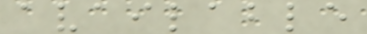available
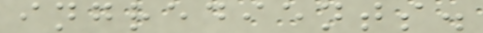ingredients.
